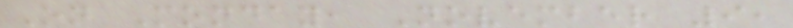On Monday, November 9,
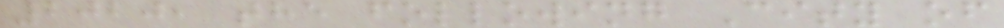2020, the following City of
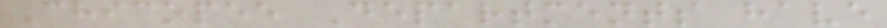Chicopee Departments have
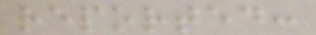reported:
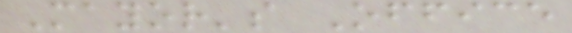Mayor's Office
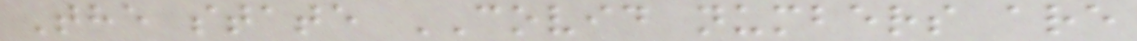The state COVID numbers are
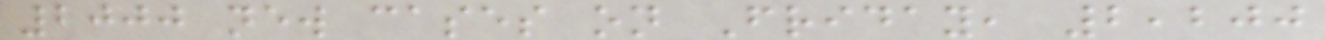2000 new cases on Friday, 2,200
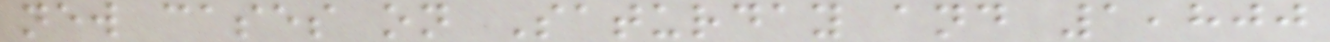new cases on Saturday and 1,800
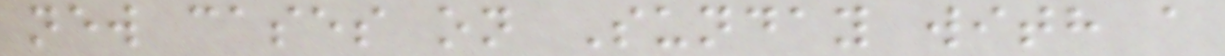new cases on Sunday with a
